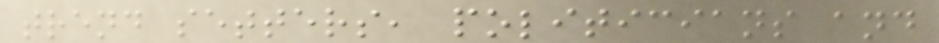trend setters, politicians and
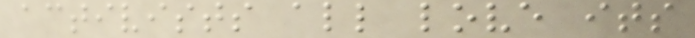activists all love its
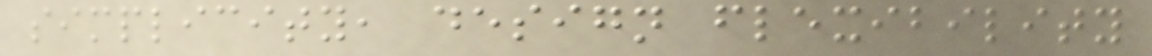simplicity, design flexibility
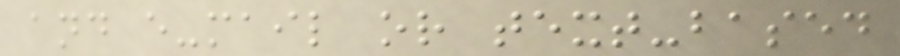and e-mail or text-based
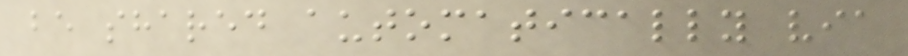be shared automatically via
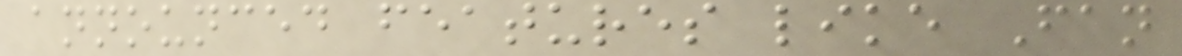announced features like Fan
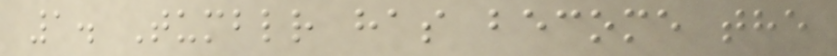1. Tumblr has become the
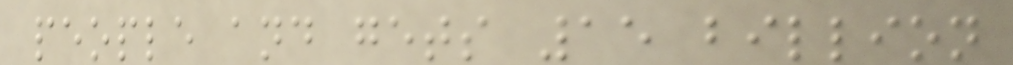people and gets 15 billion
